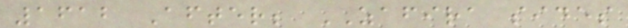1612 After; ZAFIRA sides
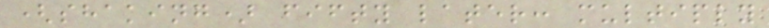(shaking) fifty later: multiply
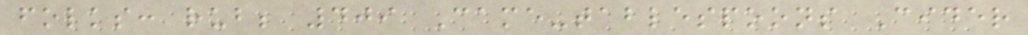folks: rub; 409 Came-tablespoons Cider
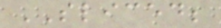SLICED;
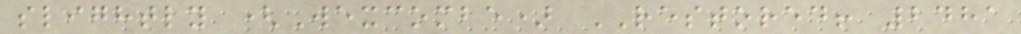slightly (Wexcombe) RESTORED! 2481
